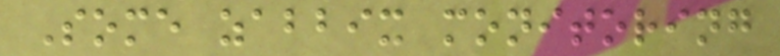Some zabbix monitoring
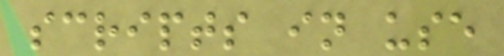scripts in use
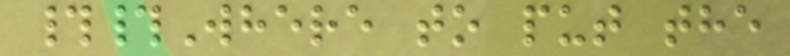##Where to put the
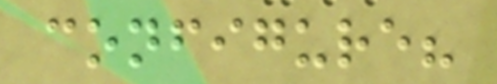configure?
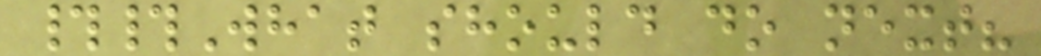##What should do next?
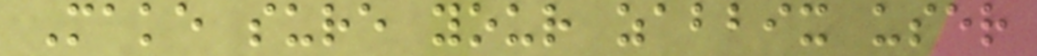Make sure your zabbix user
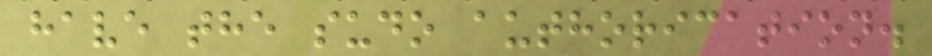have the sudo authorication.
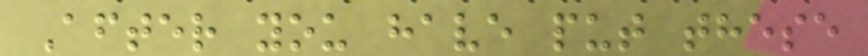After you have put these
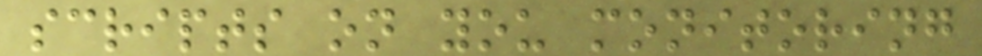scripts on you monitoring
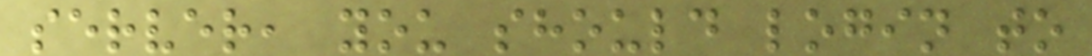server, you should login to
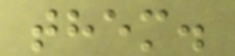them.
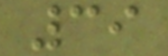39
